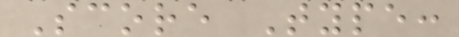Score Type:
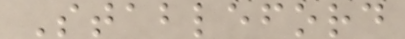Stableford
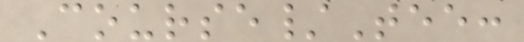Course/Tee:
